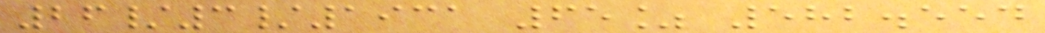26/3/1931 65% 582.554
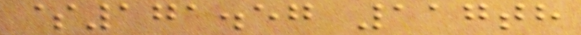$171.57 117th
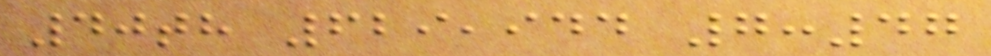40th 629,944 7:47
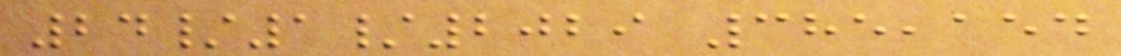24/1/2029 385,154
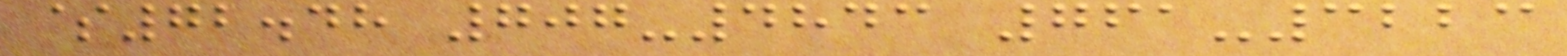$72.48 707-4843 761-3223
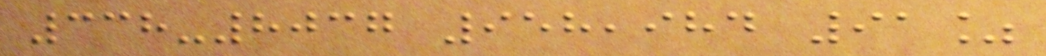338-8037 958,984 91%
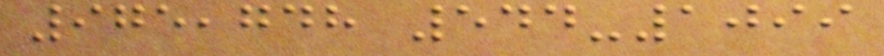975,748 544-1099
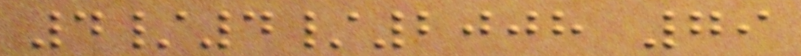4/4/2008 79
